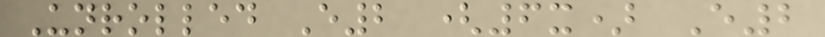Unrolled E2 (6x) E2
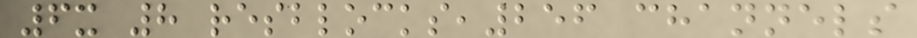6x 8 resblocks,256 channels
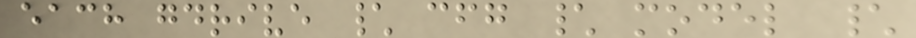each gdrive \ cfg \ model \
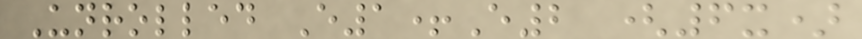Unrolled E1+E2 (6x)
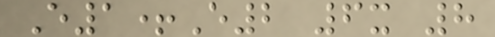E1+E2 6x 8
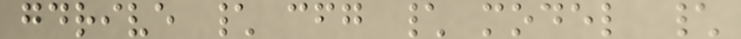gdrive \ cfg \ model \
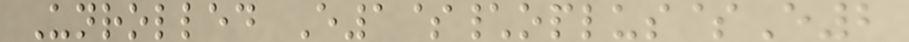Unrolled E1$\oplus$E2
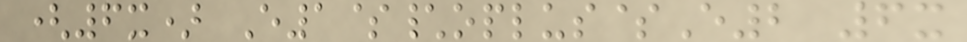(6x) E1$\oplus$E2 6x
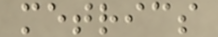metrics
